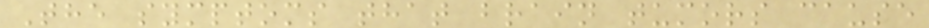The symptoms that brain tumors cause
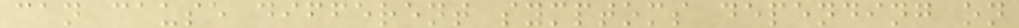can cause different symptoms depending on
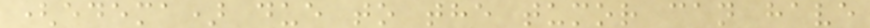(edema) due to the tumor can have
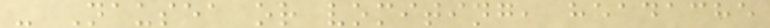- Nausea or vomiting, headache
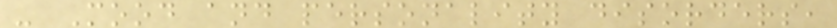- Mood and personality disorders,
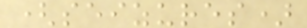(seizures)
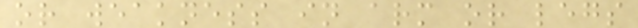or weakness in arm or legs
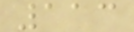113
